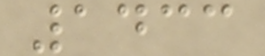1433
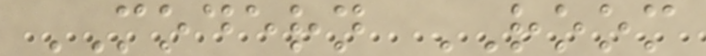MODERN ROOM
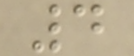4
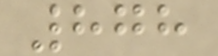878
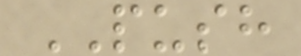PUSH
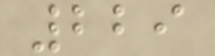229
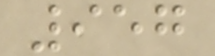957
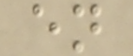en
